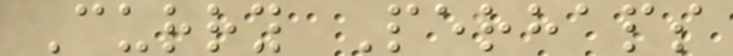Curry Perhaps
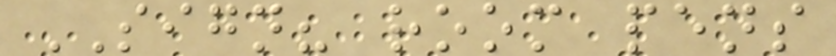SIGN? room pens
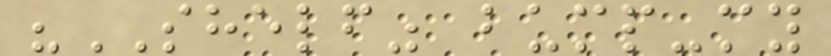"SHELF" bump-my
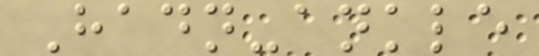Hadn-ankle
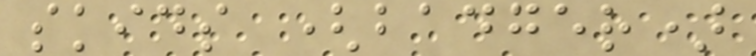skids (badger)
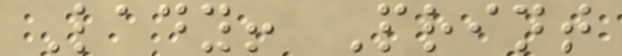Lady! Print
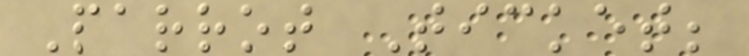Parrot Ticket;
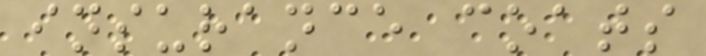insurance coats
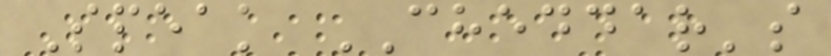Speak CHEDDAR's
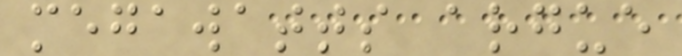megawatts argue
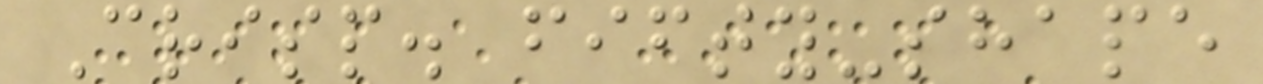Crisp. fifty-shape
